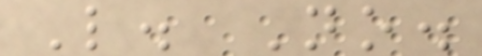L. No.
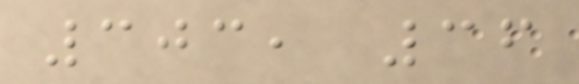303, 36
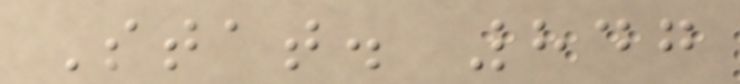Stat. 847
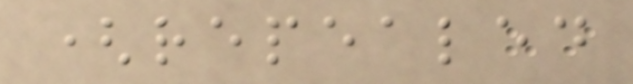(repealed
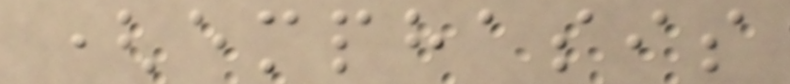(emphasis
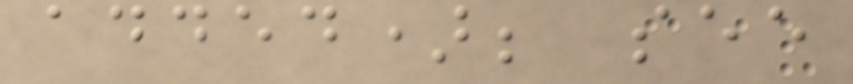added); see
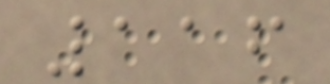116
